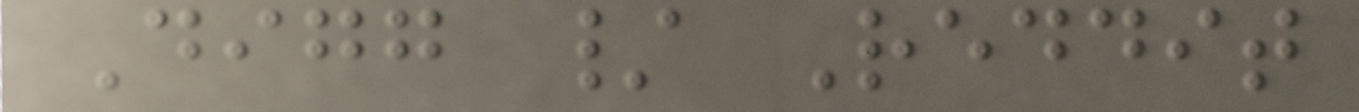Digg / Reddit
